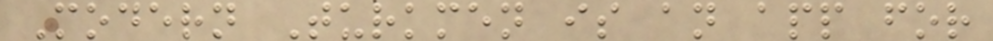Modern Turkmen is an app for
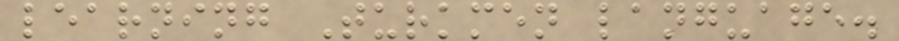learning Turkmen language.
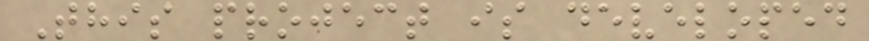This project is developed
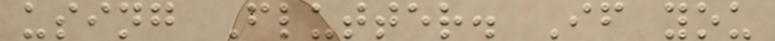using Flutter. If you
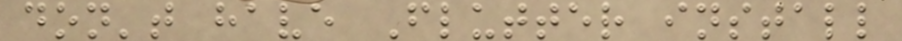don't have Flutter install
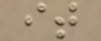it
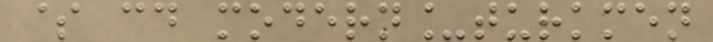$ cd modern_turkmen
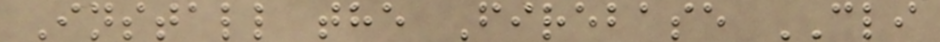Install the Firebase CLI
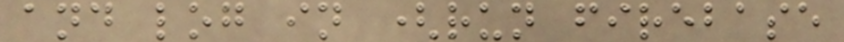and log in (run firebase
